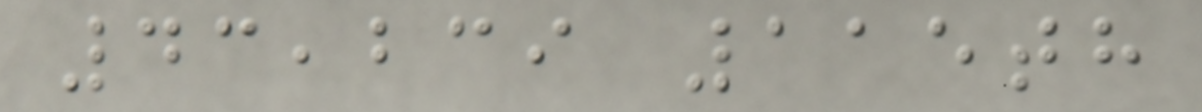43,239 115th
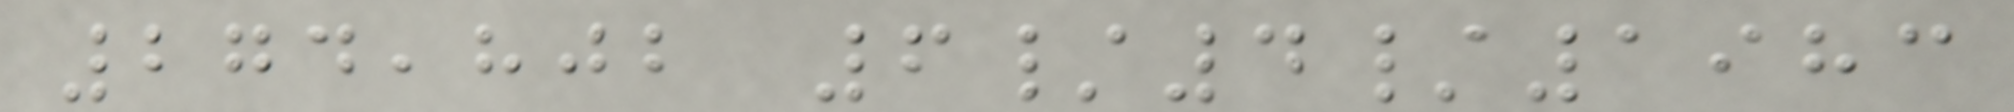274,802 6/4/1983
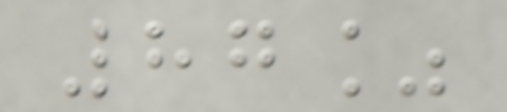87%
